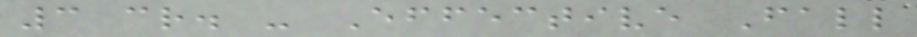3 cr. - Effective Fall
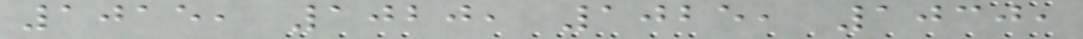1015, 1020, 1025, 1030,
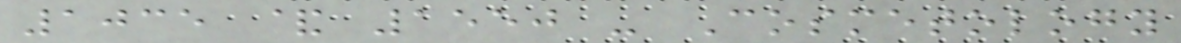1035 & 1550 - Cosmetology
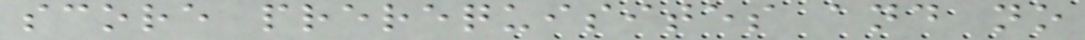score prerequisites and no
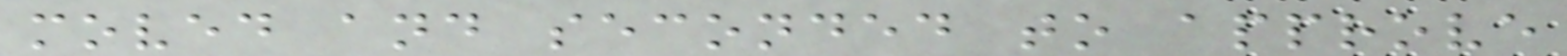moved and seconded to approve
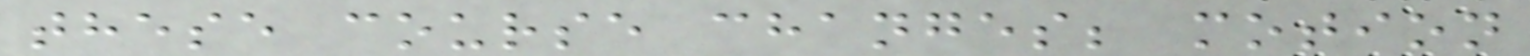these course changes; motion
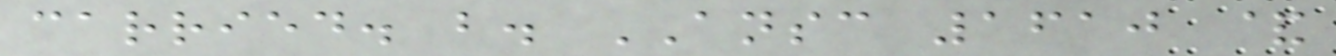carried. b. ANSC 1610 &
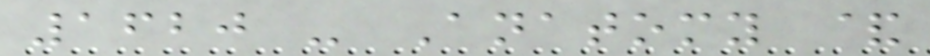1620 - Anatomy &
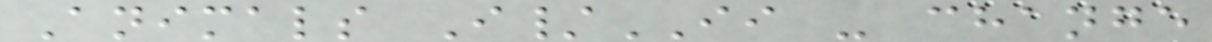Animals I/II - change
